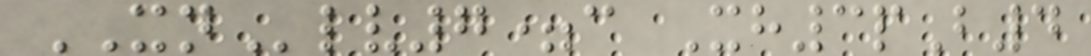XNlv7=c Xh3pB4
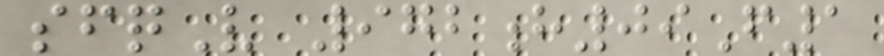sfqV 972h09F1
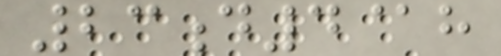23d4@h
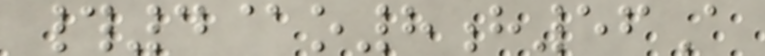#4@o8h56A
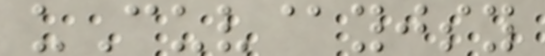uCuv@yjsy
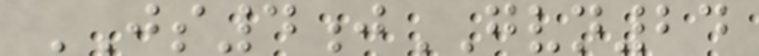JS4jGVN24
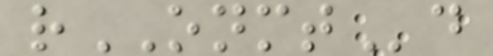rONMTd
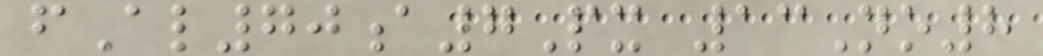fAl70a7Px 13No8
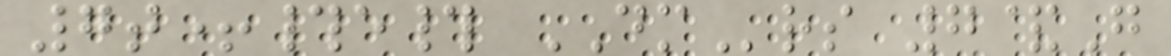7t+#e# DMrs 7&G
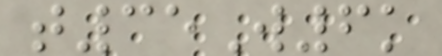t35W6k
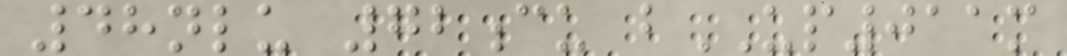48nlu 72cu bUP011m
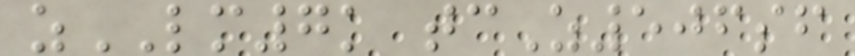zLM7k tcZ506sf
